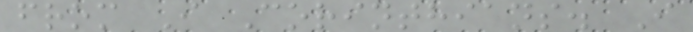from I Corinthians. I
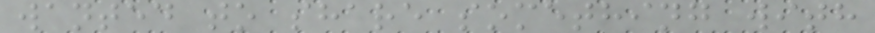wanted to share something with
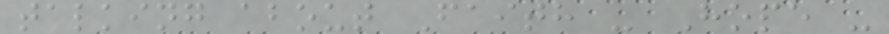talking about Faith - Hope -
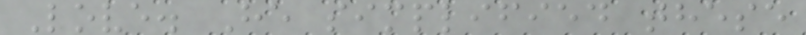Love. He simplified these
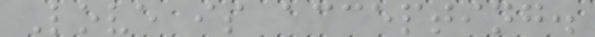Love is accepting.
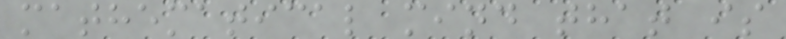mathematical mind that is
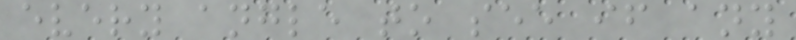every angle to see if any
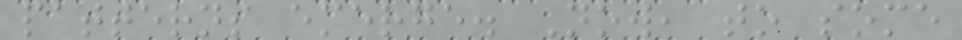patterns emerge. Now, to some
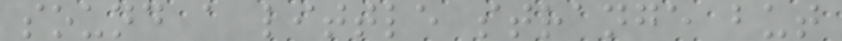sound a little strange but
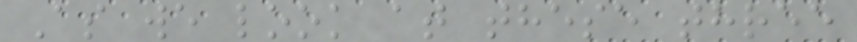As we look at these three
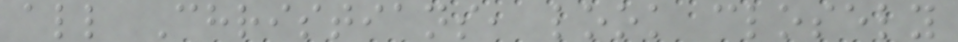all Christians, look closely
